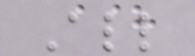All
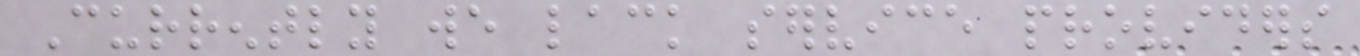Currently we lack service providers
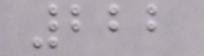222
